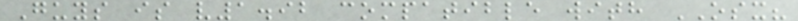Guys is v1.92 compatible with OSX?
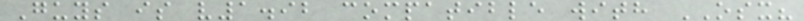Guys is v1.92 compatible with OSX?
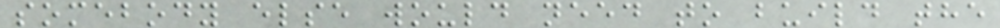somebody else would need to build the
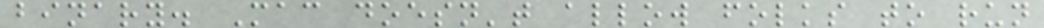binary. Mac doesn't allow folks to run
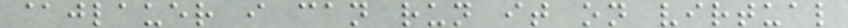@jlauer i can run it on virtual
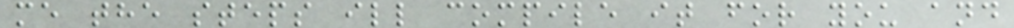me the steps ill compile it for you and
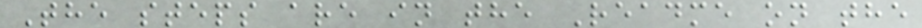The steps are in the Readme on the
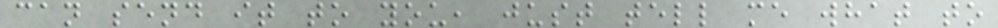can send it to you, just tell me what to
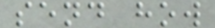send how
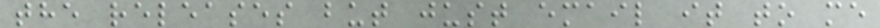the releases but just email it to me
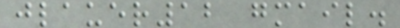jlauer12 gmail.
